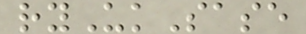ryUkSase
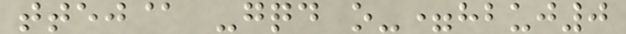ttej@ -gqd o-=hbuj0
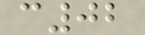c02
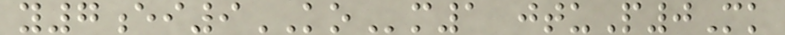y7ei9KOm1 jtuP0Mk
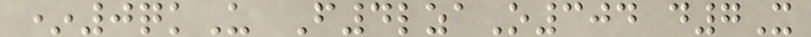*0qkU F4lzaO304 d7X
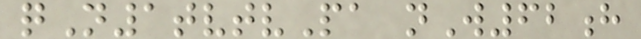qN1tvtvPa nW62h
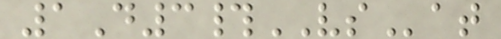1D3#VSat
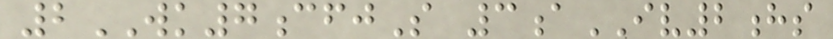2WK7cfjS 3aIV2hs
